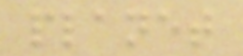planet
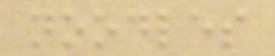noodles
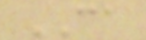CA
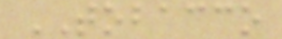TOBACCO
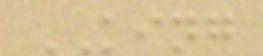KING
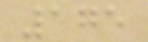175
